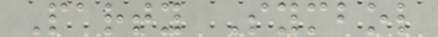Party Symbol
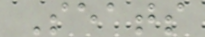Seats
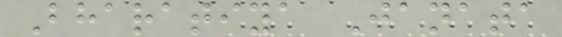Bharatiya Janata
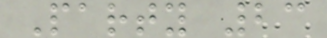Party 23
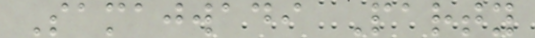Samajwadi Party
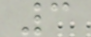3
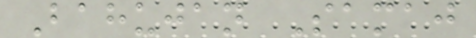Bahujan Samaj
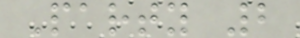Party 2
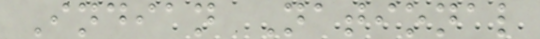Indian National
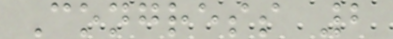Congress 2
